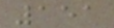151
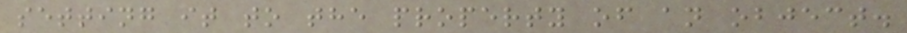setting it to the property of an object.
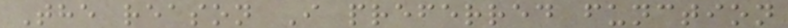The reason I preferred function
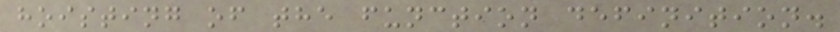hoisting of the function definition.
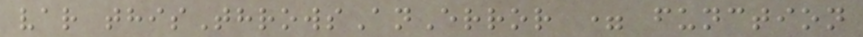var thisThrowsAnError = function
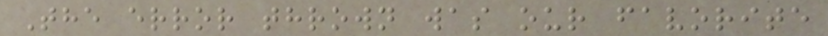The error thrown was our favorite
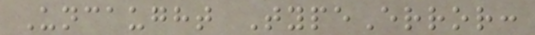Uncaught TypeError:
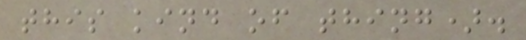this kind of thing).
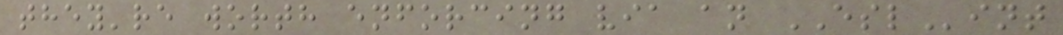they're worth enforcing via an ESLint
